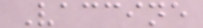Vaccine
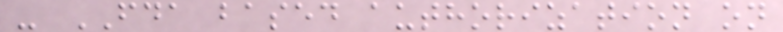- FDA based authorization on
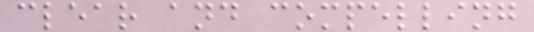clear and compelling
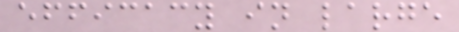efficacy in large
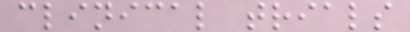clinical trials
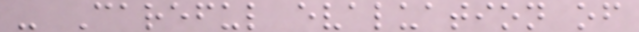- Careful evaluation of
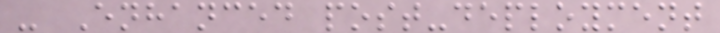- Enhanced post-deployment
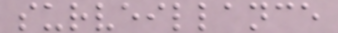surveillance
